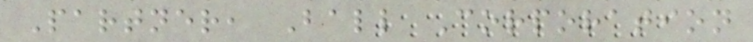Partner, Ball Corporation
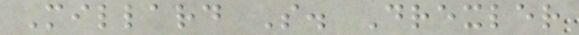Millard S. Drexler
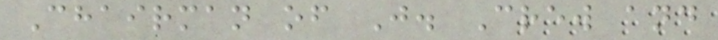Chairman of J. Crew and
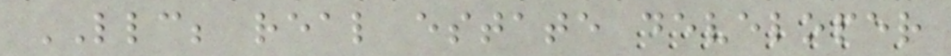LLC; real estate developer
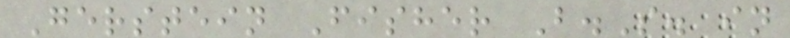Gerstein Fisher B.S. in
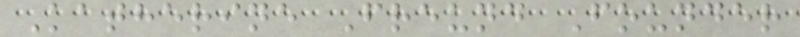Katherine Freund Founder
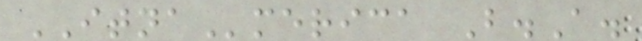ITNAmerica B.A.
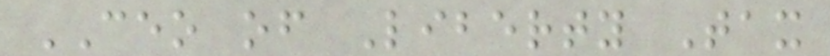CEO of Liberty Tax
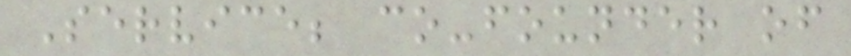Service; co-founder of
